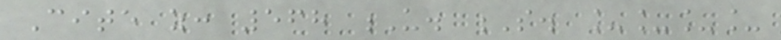Cite as: 568 U. S. ____
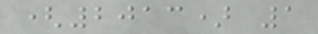(2013) 1
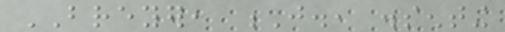BREYER, J., dissenting
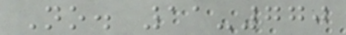No. 11-770
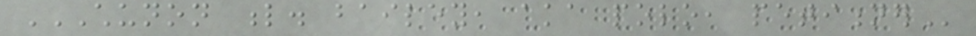CHUNON L. BAILEY, AKA POLO, PETITIONER
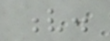v.
